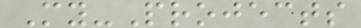My-Projects
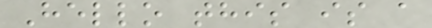Hello this is a
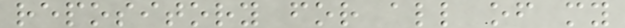repository for all of my
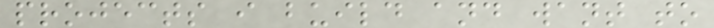projects i build and want to
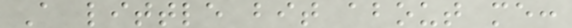A little bit about me:
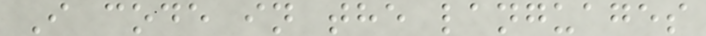I code in the languages
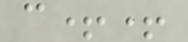c++
